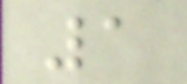1
